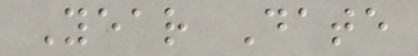Year Date
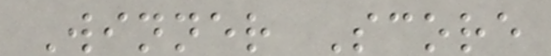Winner Score
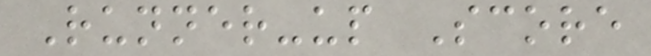Runner-up Score
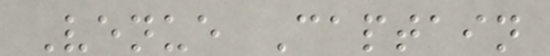Venue Captain
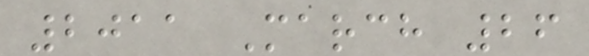2011 March 26
